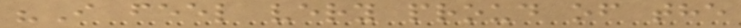"I feel very proud of the
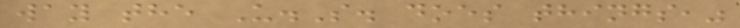way the U.S. does things,"
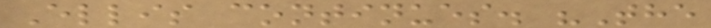Ellis continues. "The
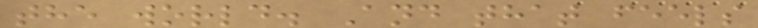the world. And that feels
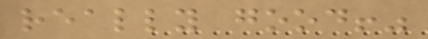really good!"
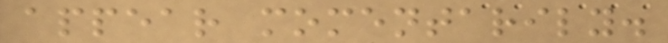appear momentarily.
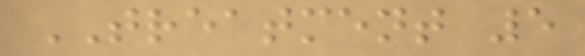TREATMENT 5
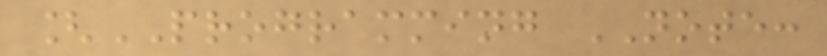[PROGRAMMING NOTE:
